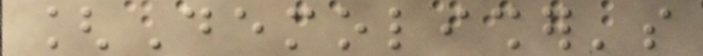[Demolisher's
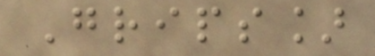Grips]
